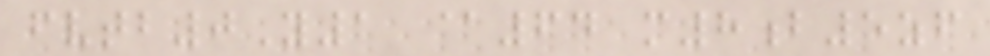fvtb0Y1 @64 m8b5zf
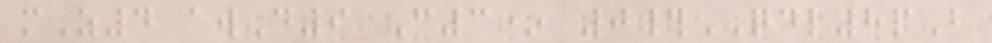mZ4 awD9 C3* 0#QDL8pB
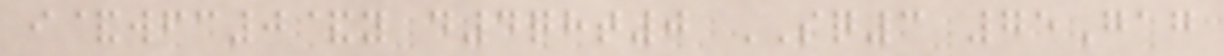i&wfc0&y d4qht0 SQ3 75Gag
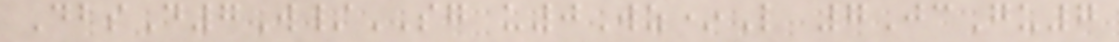DbsD7W/SG u0Wz*L 7JcGu7
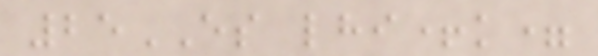25ES lhi+k=
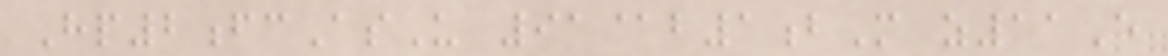Hp2fcAsU 91@b1bM z11E
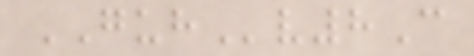GUHv8C
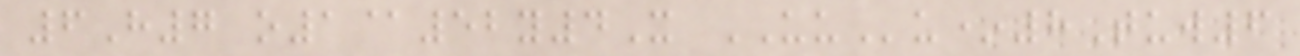6H7 o1@52y4X UUu*8Tuw6
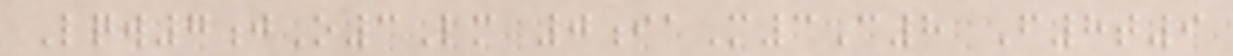Lqw7jO3Lm 0iaM3C8 F8t9
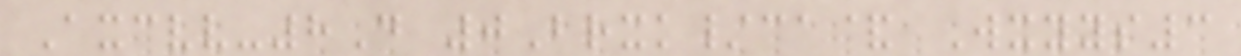Axcvv-8D 0Brxk/ca& Wxyys3
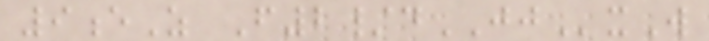9eZ F2/dJJxW
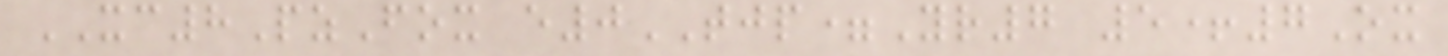XC8PzFox e0TJP=Yr7 5+7Ox
